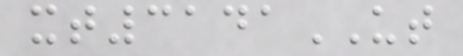xt3141UT
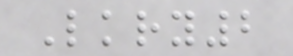Lkry2
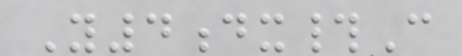Y4dx#C
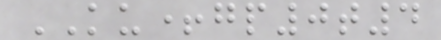KU+gp0t4
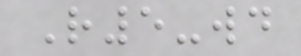R5-wd
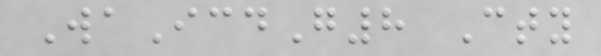WaIcdG8 Cty
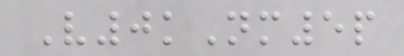V0kNm5p
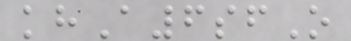khA6sfO
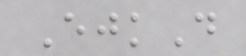EjkD
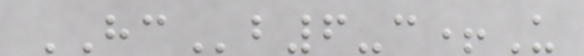HCb6-c+U
